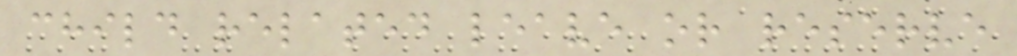child related leave or reserve
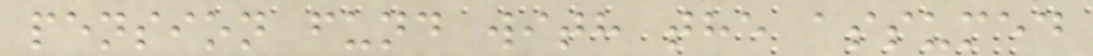pension fund with the assumed
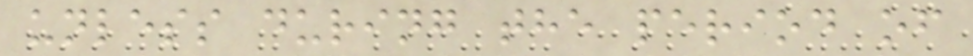unless during the period of
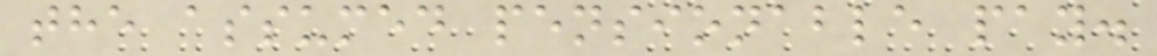the assumed pensionable pay.
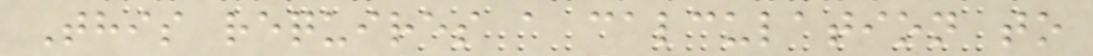This requires a calculation to
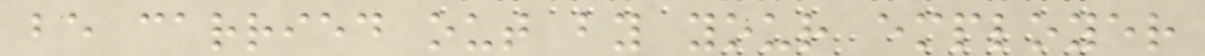be carried out by your employer
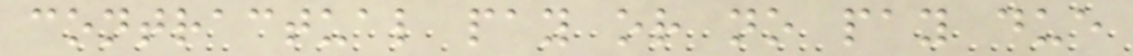contractual pay or no pay due
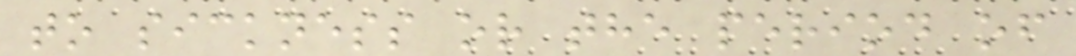to sickness or the period of
